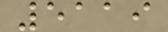5119
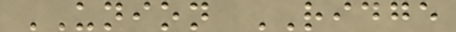UNION RIDGE
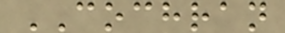COCHRAN
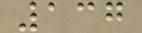137
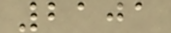2101
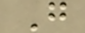G
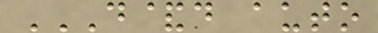D&D AUTO
